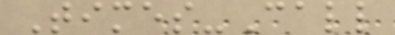Times-Call
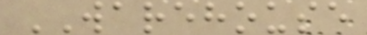WAREHOUSE
